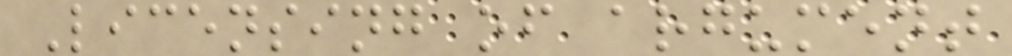Licensing of argument
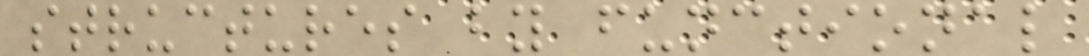structures by functional
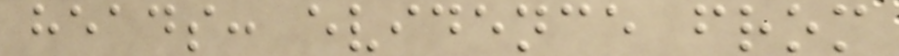heads: evidence from
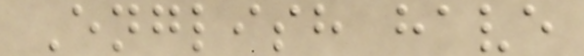English have
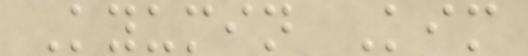Kyumin Kim
